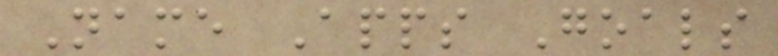Name Apps Goals
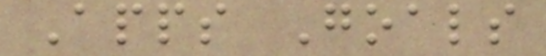Apps Goals
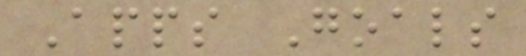Apps Goals
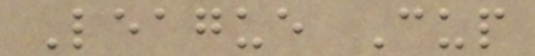League Cup
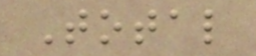Total
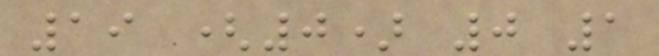19 (0) 0 1
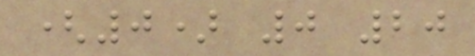(0) 0 20
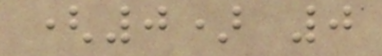(0) 0
